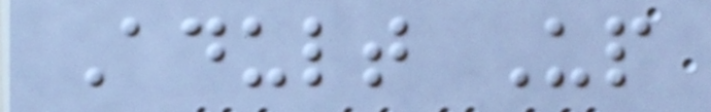Adult Up
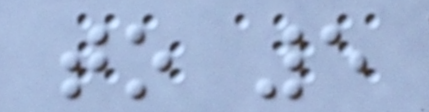to 5
